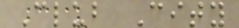Club City
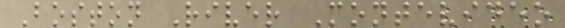Boston River Montevideo
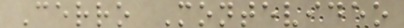Cerro Montevideo
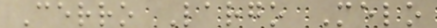Cerro Largo Melo
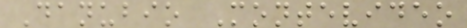Danubio Montevideo
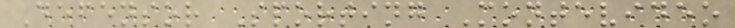Defensor Sporting Montevideo
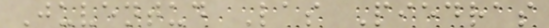Juventud Las Piedras
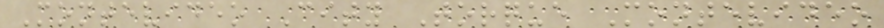Montevideo City Torque Montevideo
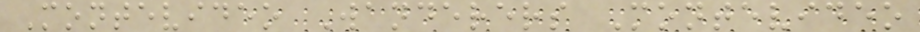Montevideo Wanderers Montevideo
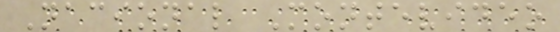Nacional Montevideo
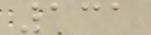131
